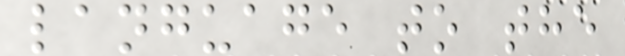language to the
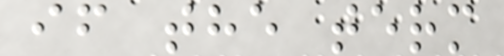if the term
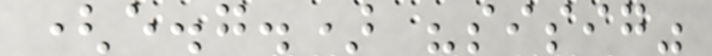(e.g.) "sisig"
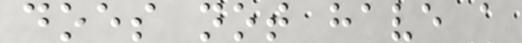does not have a
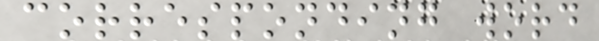corresponding word
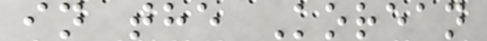in the Korean
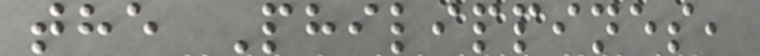the Philippines,
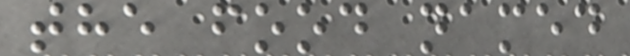the food named
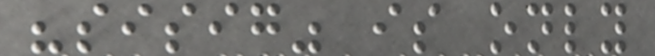"sisig" is only
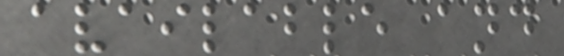available and
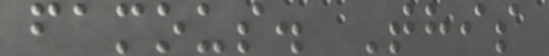famous. This
